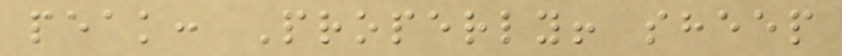peak: Properly! sheep
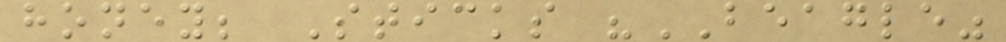honey; Sticks "BEAGLE"
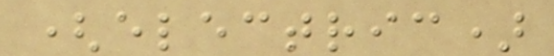(electric)
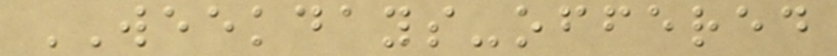WEEKDAYS-offered
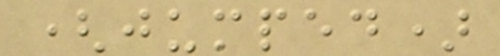(jumped)
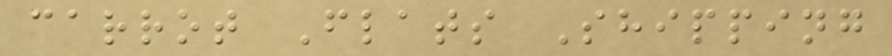carrot Flats Shipping
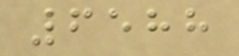6588
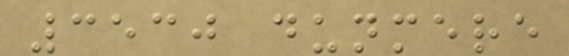3530 dunmere
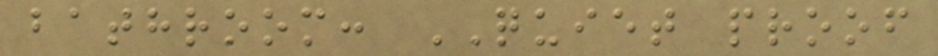bathroom: QUIET proof
